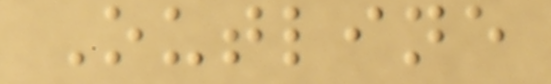Outline
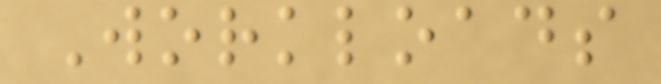Workloads
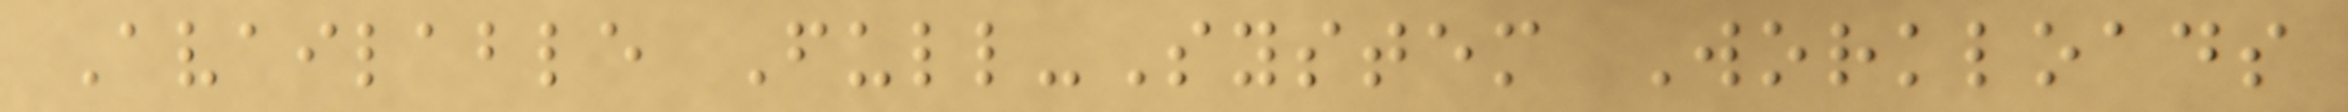Available Full-System Workloads
